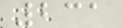231
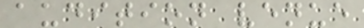audition venue
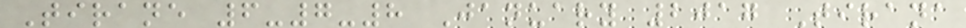Tirane 6-7-8 January 2017 Tirana
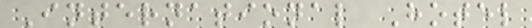International Hotel
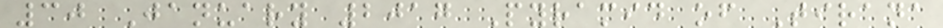30 January 2017 Pyramid of Tirana
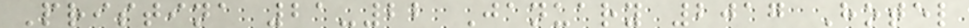Pristina 21-22 January 2017 Hotel
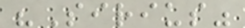"Sirius"
